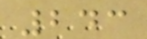243
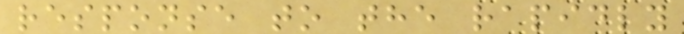response to the rapidly
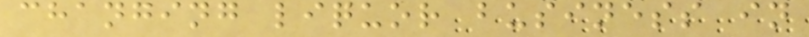changing liquor business in
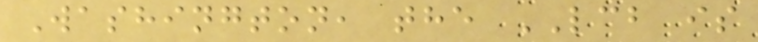Washington, the LCB is
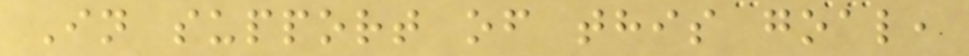In support of this goal,
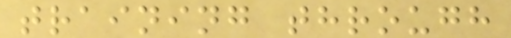training through
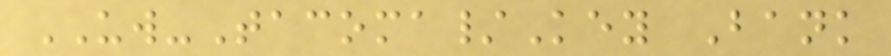UW-Tacoma/Key Bank
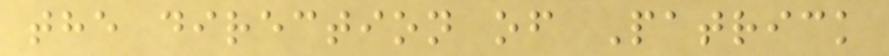the direction of Patrick
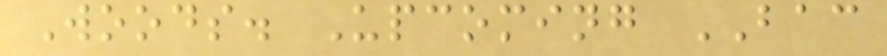Woods. Upcoming BAC
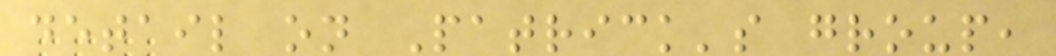detail on Patrick's group,
